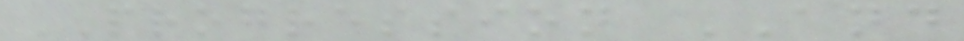PROGRESSION AND
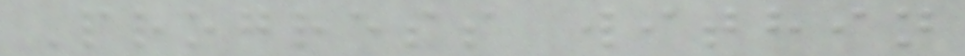Progress within
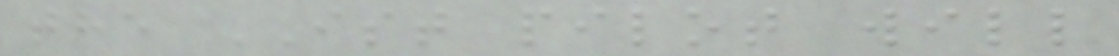the IST pilot will
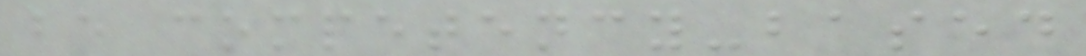be competency-based
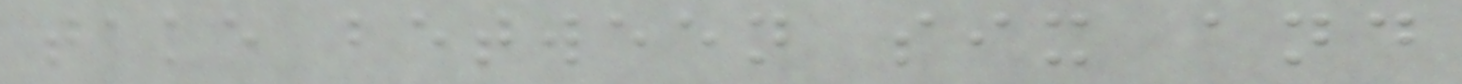take between six and
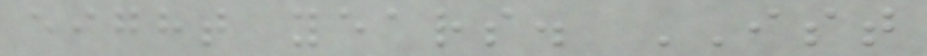eight years. IST
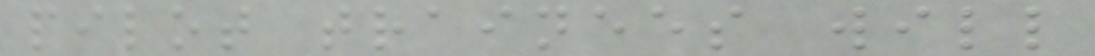pilot trainees will
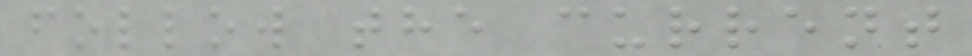follow the current
